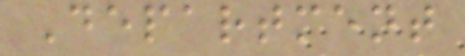Department
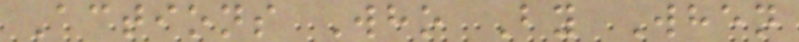Actions Who By When
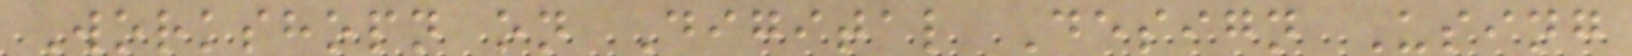Workshopn on Digital Design Using
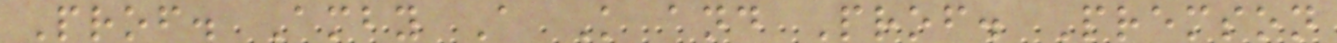Prof. Amby A K and Prof. Premson
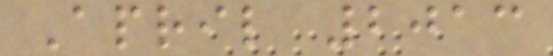April 2013
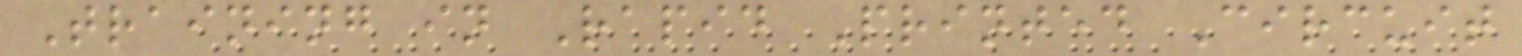Training in Rapid Printed Circuit
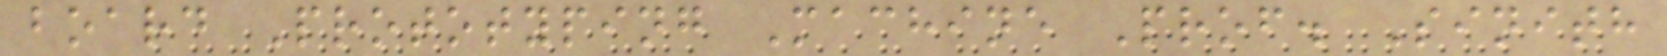board Prototyping Machine Prof. Sinith
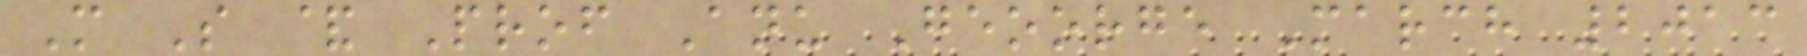M S & Prof Anu Geoorge March 2013
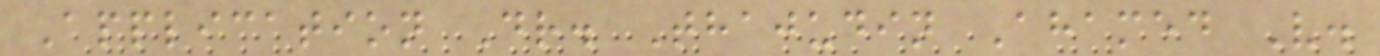Application Dr. Thajudin Ahamed V.
